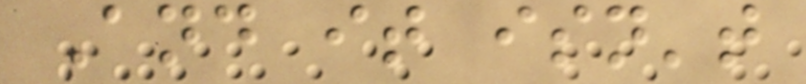And it isn't
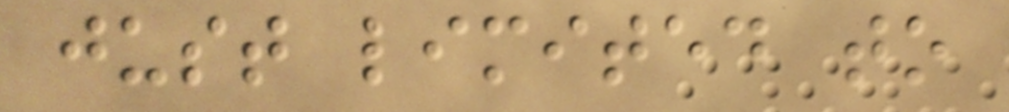just limited to
